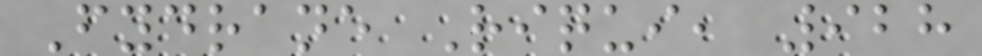Fydrane Riqui, 928
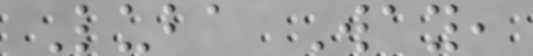Luba Way,
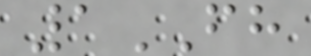1FH
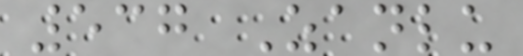537 Zanlu
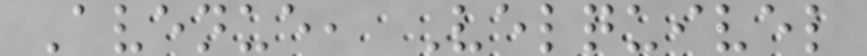Avenue, Velquivel
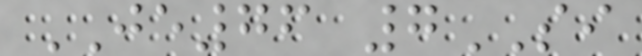JE76 7SI
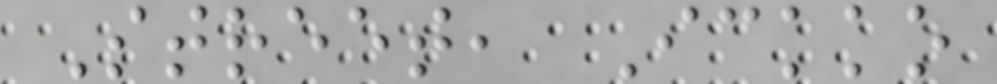Street, Ickko
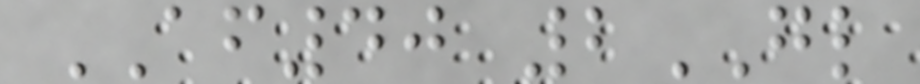AF40 2GL
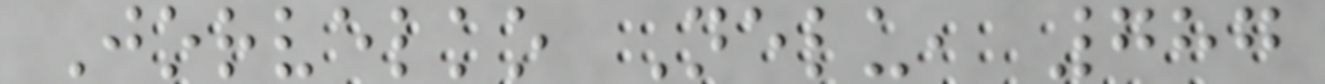Jorvelko Nelu, 787
